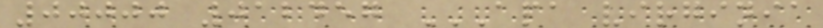00000 012457 APA VIRGINIA
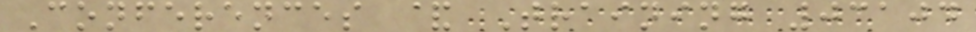Conferences & Training 03104
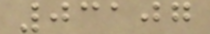03107
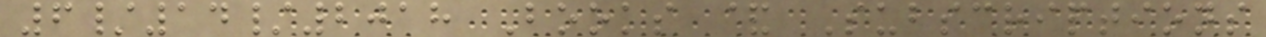6/14/2018 Books & Subscriptions
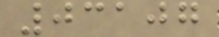03107
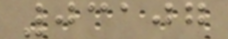03107
